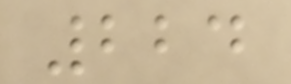224
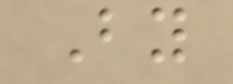By
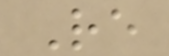Re
